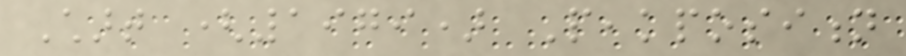Chart (1979) Peakposition
